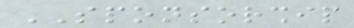SPONSORSHIP
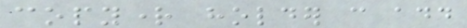copyright holder can add
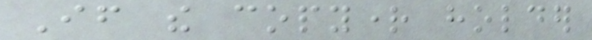If the copyright holder
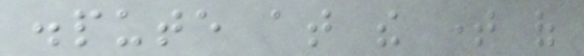dispute at the time of
